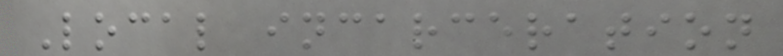Local incarceration
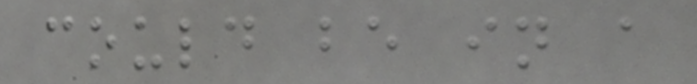could be in a
